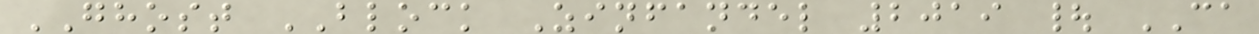GHOST BLOCK Zinfandel 2019 | CA
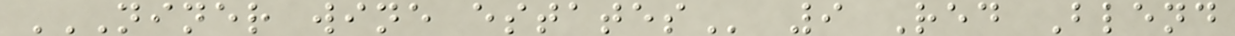NINER WINE ESTATES 9 Red Blend
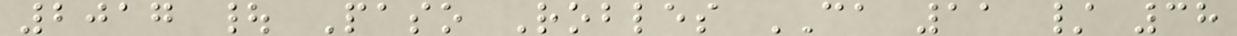2017 | Paso Robles CA 11 / 38
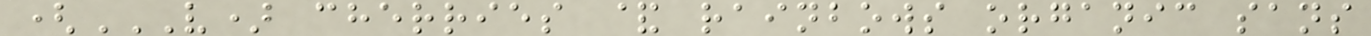(V) CHERRIES & RAINBOWS ORGANIC SANS
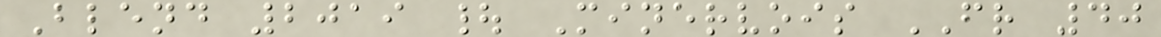Blend 2019 | Minervois FR 40
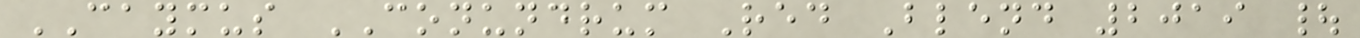CAYMUS CONUNDRUM Red Blend 2019 |
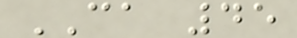CA 45
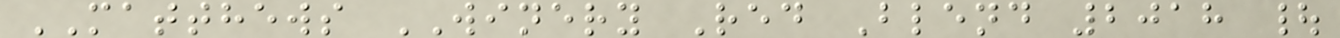MATTHEWS WINERY Red Blend 2018 |
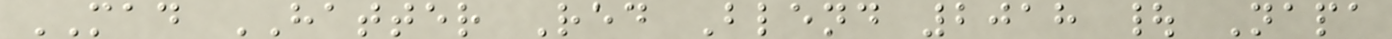MAD HATTER Red Blend 2018 | Napa
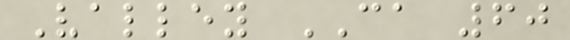Valley CA 60
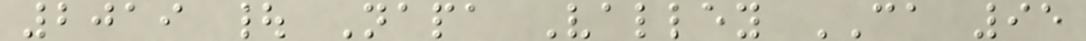2019 | Napa Valley CA 95
